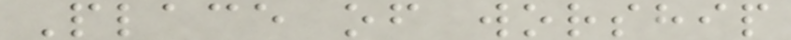Place of worship
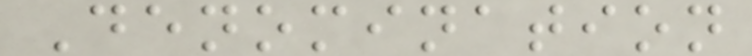Denomination
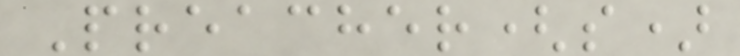Preacher(s)
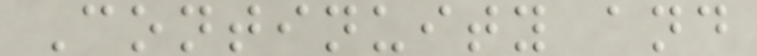Continuity and
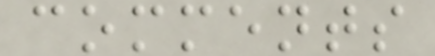comments
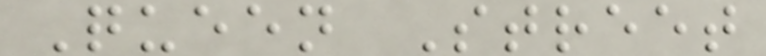Queen Street
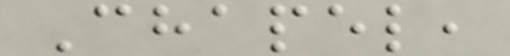Chapel,
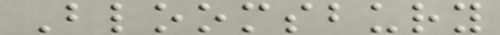Bloomsbury
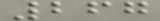267
